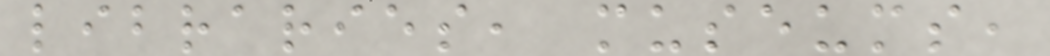libraries, museums,
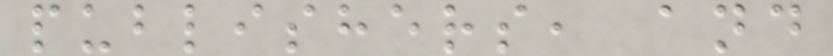publishers, and
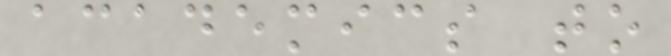academics to
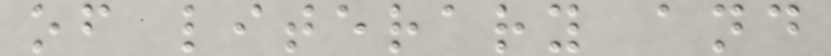of literary and
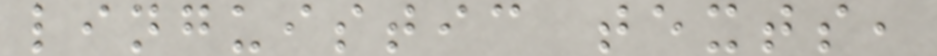linguistic texts,
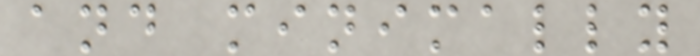and minimally
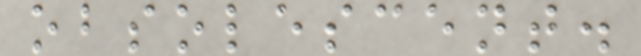obsolescent.
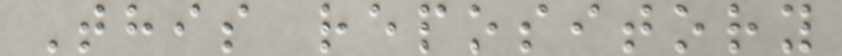This repository
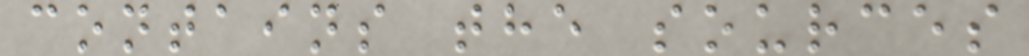contains the sources
